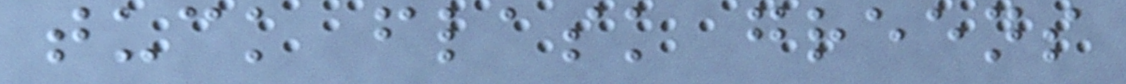tuck flask greens
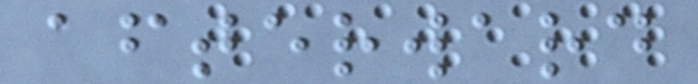afterward
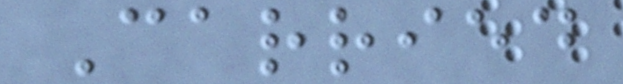Carried
